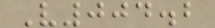V004.2
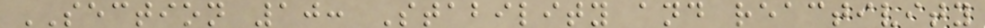SECTION 10: Stability and reactivity
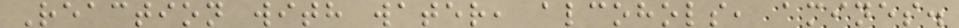Reaction with water, alcohols, amines.
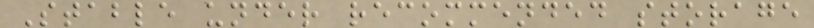Stable under recommended storage
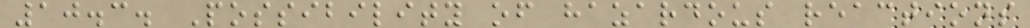10.3. Possibility of hazardous reactions
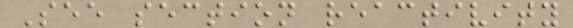See section reactivity
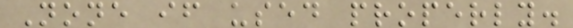None if used properly.
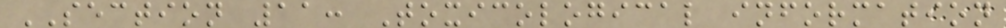SECTION 11: Toxicological information
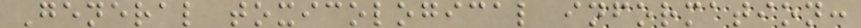General toxicological information:
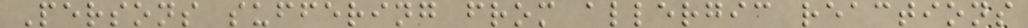Persons suffering from allergic reactions
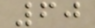60
